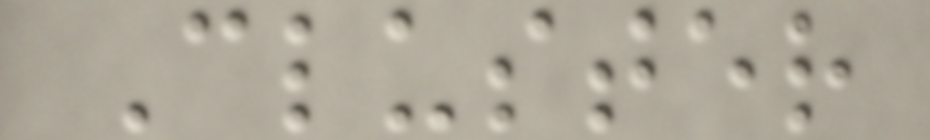Cluster
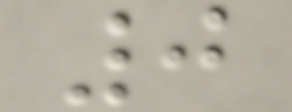0
